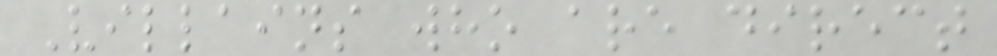Villains who are direct
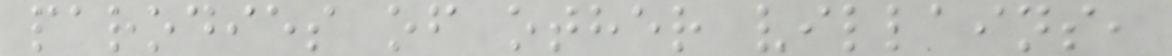parodies of other villains,
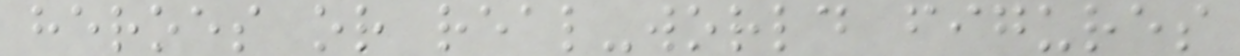heroes or real-world figures
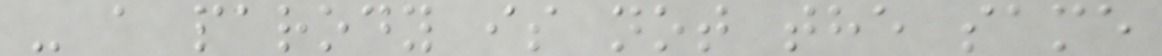- a parody is not the same
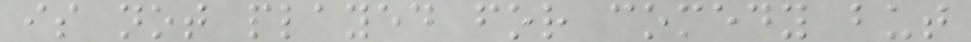is not played for comedy but
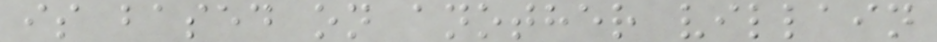is based on another villain
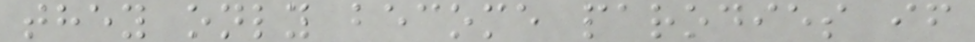they only become parodies if
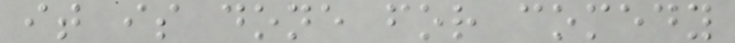it is done for comedy
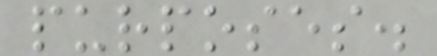purposes.
